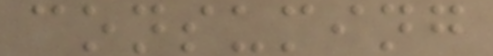consuming
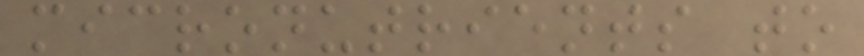micronutrients to
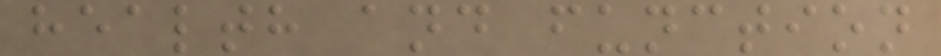health and function
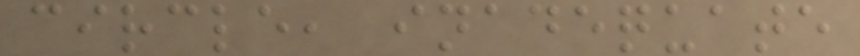circle, inadequate
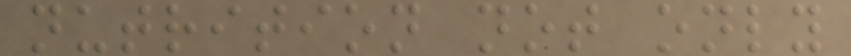nutrition not only
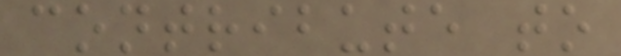contribute to
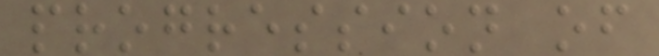progression of
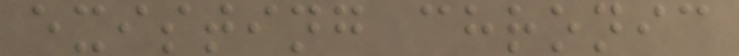existing chronic
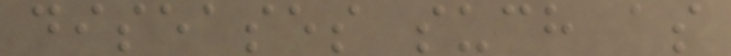diseases such as
